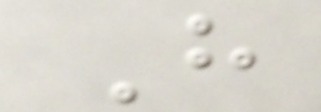H
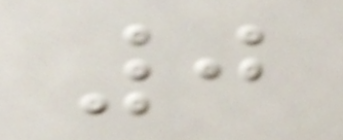0
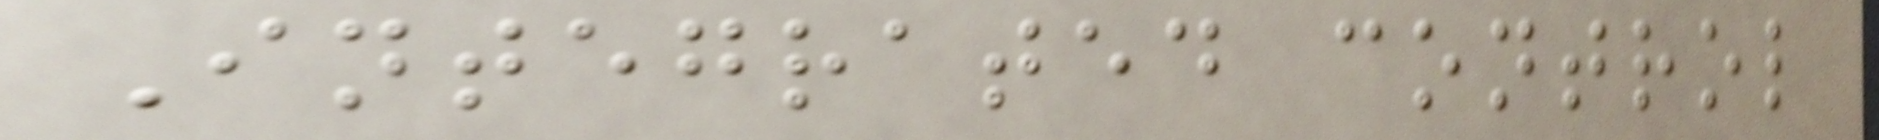Integrated control
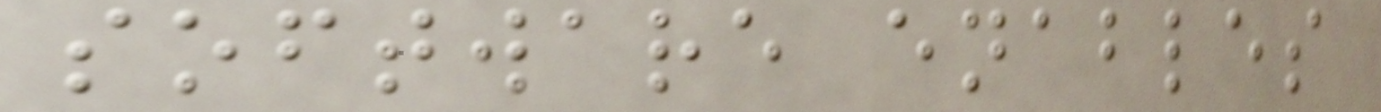software enables
